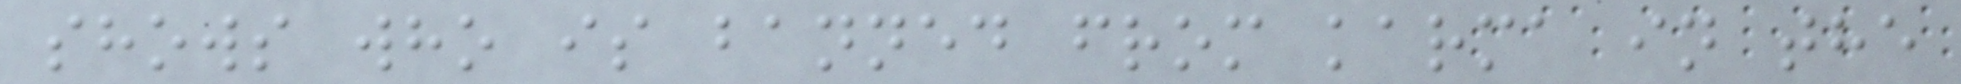shows who is banned from karma in the
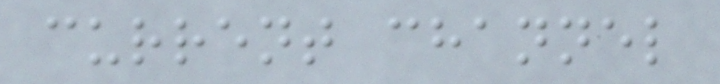current channel
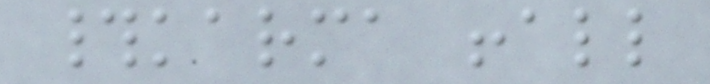#karma !all
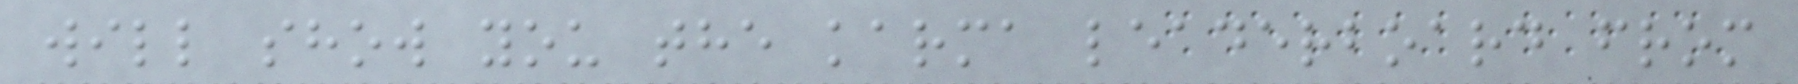will show you the karma leaderboard from
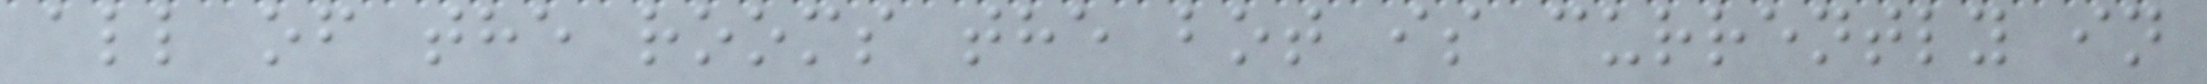all of the rooms the bot is currently in
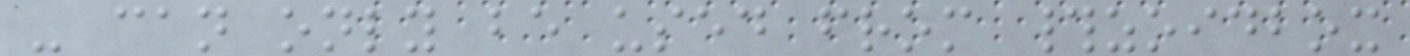- can only be used from #zoidbox
